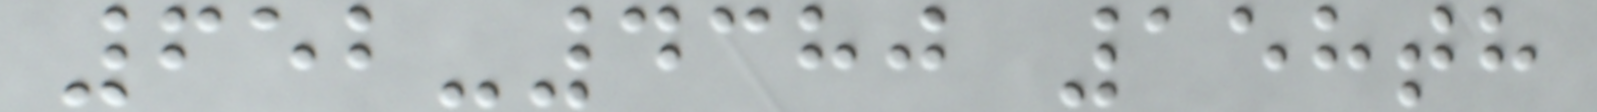652-4380 158th
